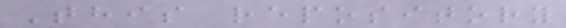This repository
